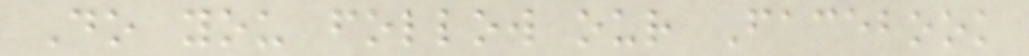Do you follow our Facebook
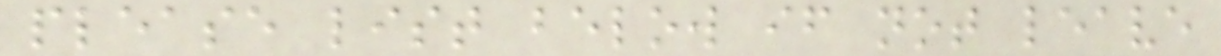please list below if not leave
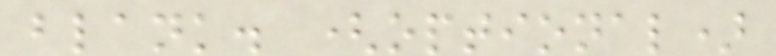blank. (optional)
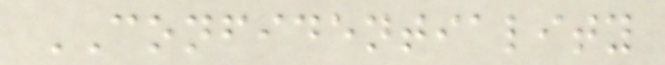CONFIDENTIALITY
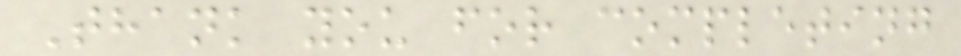Thank you for completing
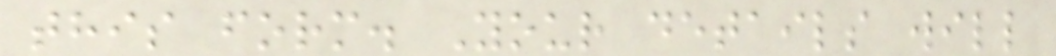this form. Your details will
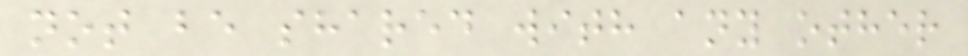not be shared with any other
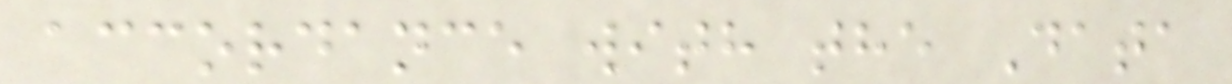accordance with the Data
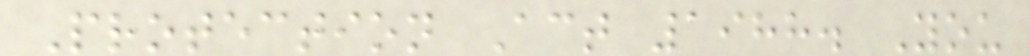Protection Act 1988. You
